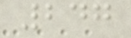247
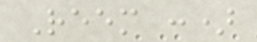Reem :)
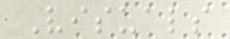Visuals
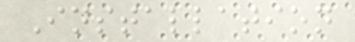Installation
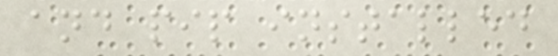and pip installed
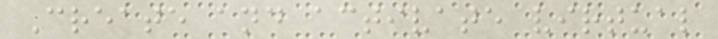Create and activate virtual
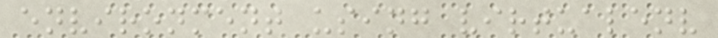environment using virtualenv
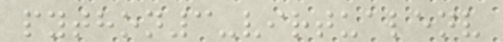python3-virtualenv
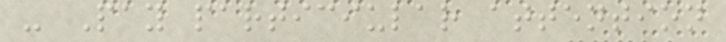- Pay particiular attention
